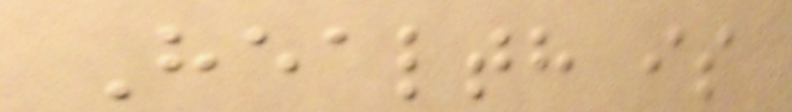Health is
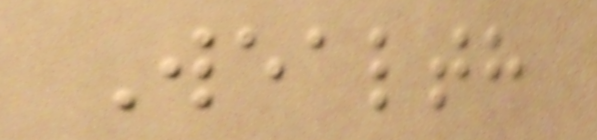Wealth
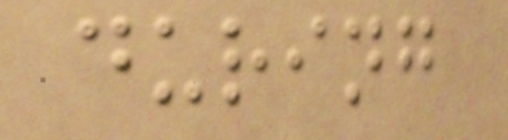during
